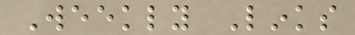Weekly Links
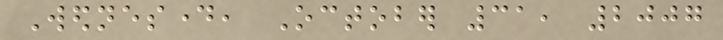Wednesday, October 31, 2007
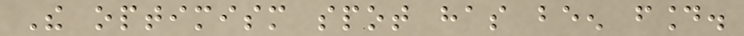The optimism spot has been found.
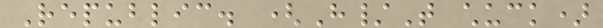Republic. (H/T chuck)
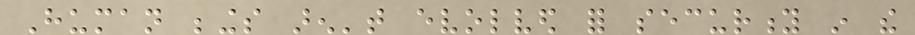Human beings aren't evolved for security in the
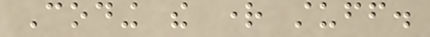Coding the right stuff.
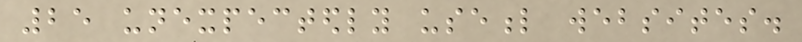25 unexpectedly useful websites.
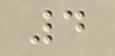4
